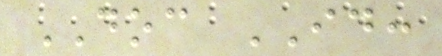DOC ID:
